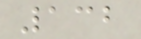132
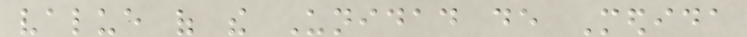value of the Unidad de Medida
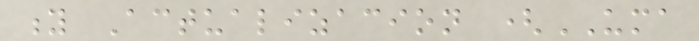y Actualizacion (UMA
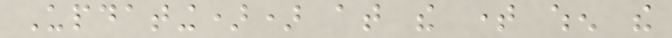Updating)) at the time when the
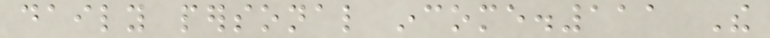daily personal income.111 The
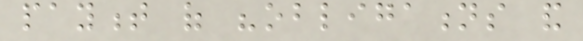payment of "obligations and
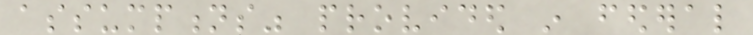assumptions" provided in federal
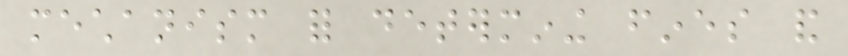mechanism for determining fines and
